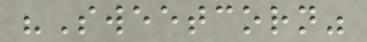"Sweetcorn"
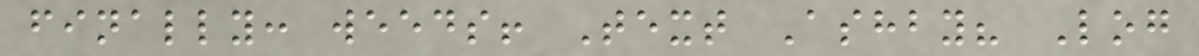finally: weeds! Text Ashby? Log
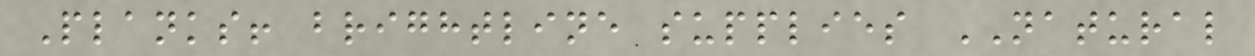Planks! brightline supplies NATURAL
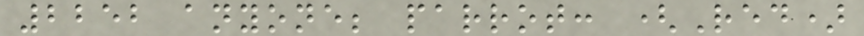2252 anyone; parrot: (Red)
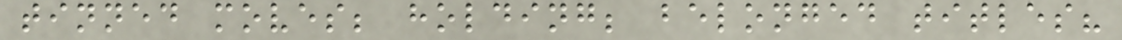tinned moves; holding; belonged titles?
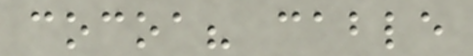cocoa? cable
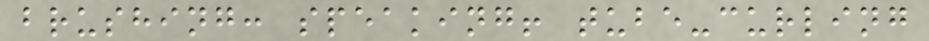brushing: speaking! tube-curling
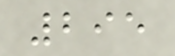295
